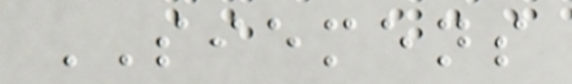SIEMENS
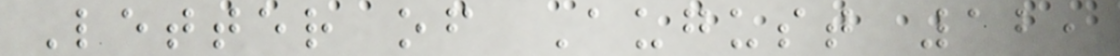Letter of August 12,
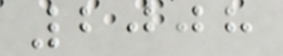2008
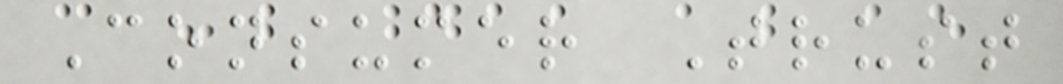Consumer Trust
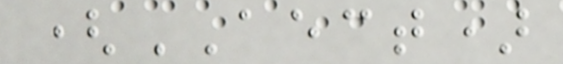(AECT)
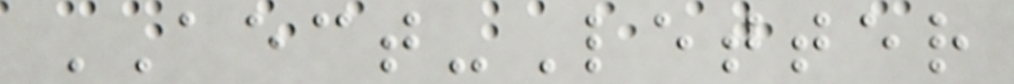AECT-Letter
